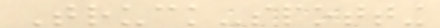Truck-spotting
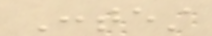Contest
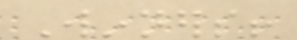Winners!
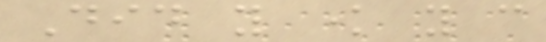Did you know you can
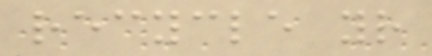recycle your
